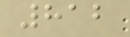812
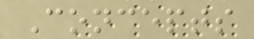Concepts
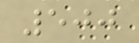500
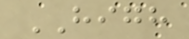HIGH
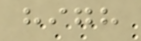high
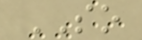SO
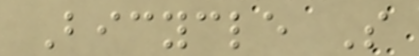Bicycle S
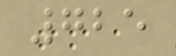725
